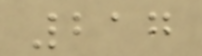217
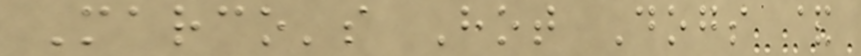Marco's Hot Dogs &
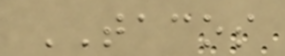TACOS
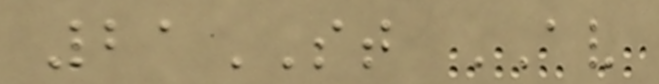21ST AV
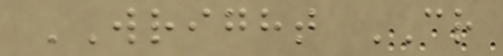WRIGHT CR
